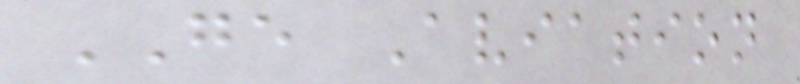GE Aviation
